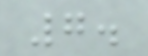7.
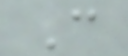C
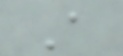A
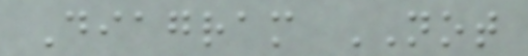Diagram NOT
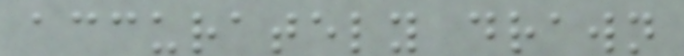accurately drawn
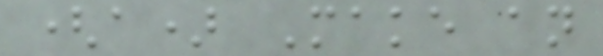(a) Make an
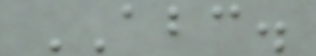ABC.
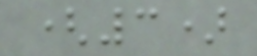(3)
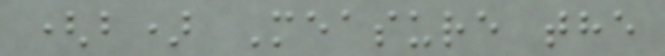(b) Measure the
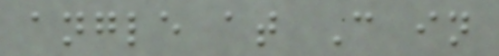angle at C in
